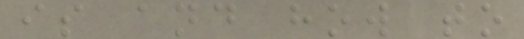is and how to
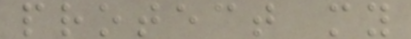protect my
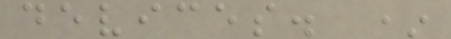devices. *
